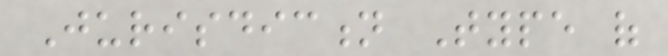Jurisdiction Type of
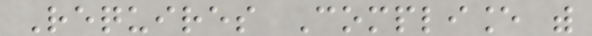Requires Compliance with
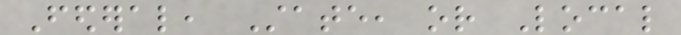Federal, State, or Local
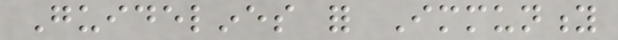Guidelines for Immunity
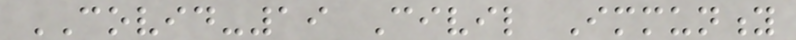COVID-19 Civil Immunity
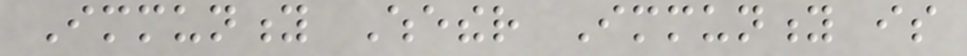Immunity Whether Immunity is
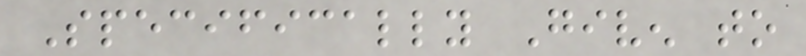Specifically Given to
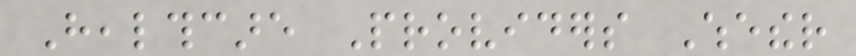Healthcare Providers Whether
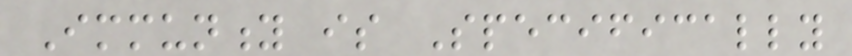Immunity is Specifically
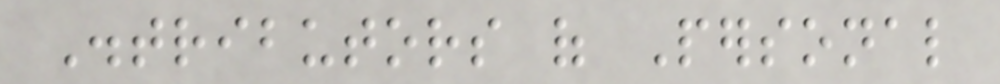Distributors of Personal
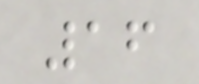16
